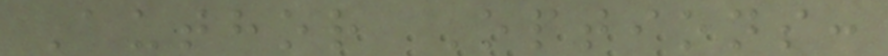Author Options:
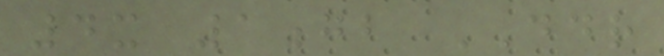4x 1gb DDR
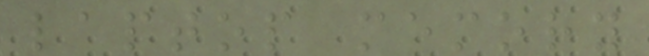laptop memory
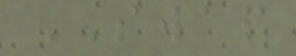SWAP
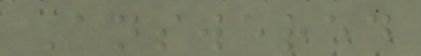Answered
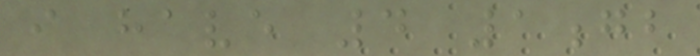i have 4 1gb
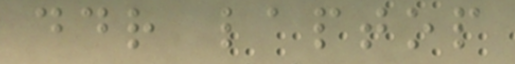ddr laptop
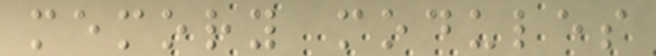memory modules
